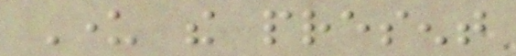Under the present
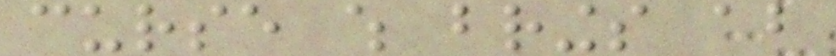curse which brings about
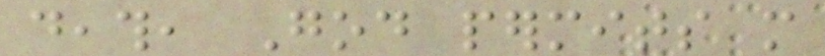death, God permits more
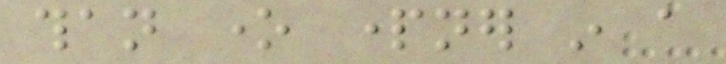than one partner in a
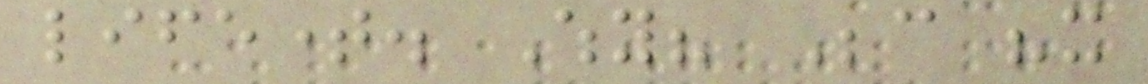lifetime. Why? Because "it
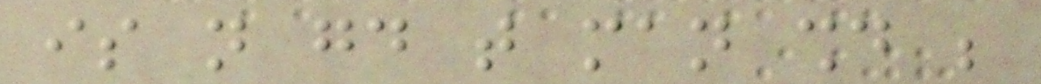is not good that man should be
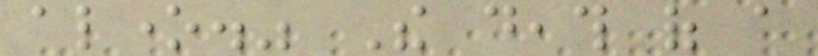alone." The death of a
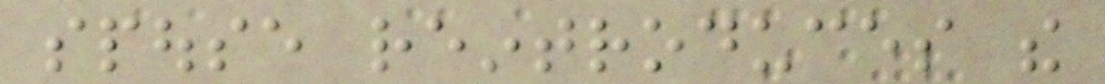spouse reintroduces the
